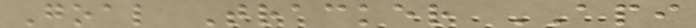Goal Tracker API
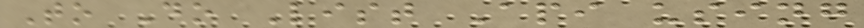To Do List Api using
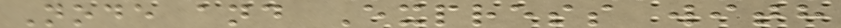Node and Express with
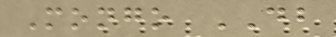Mongo DB
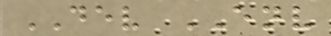DEV ENV
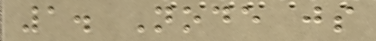1. Node js
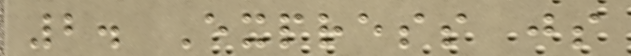2. Express js
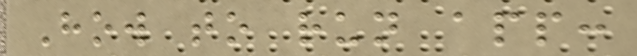How to run app:
